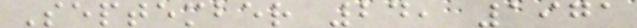September 24, 1971
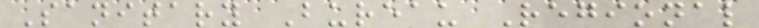Sanitary Bureau Regional
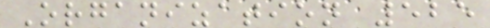Organization 525
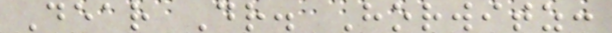Dear Dr. Horwitz:
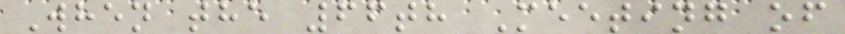When the 66th Meeting of
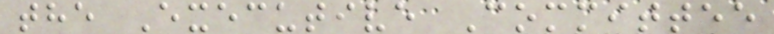the Executive Committee
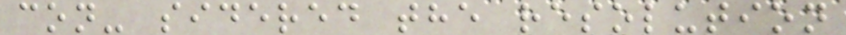con- sidered the resolution
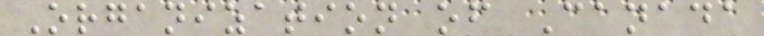Organization of Canada
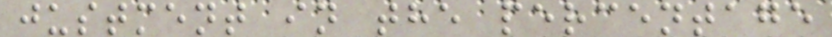justment in the percentage
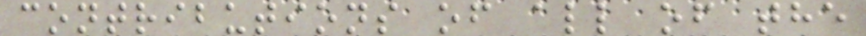contributions of all of the
